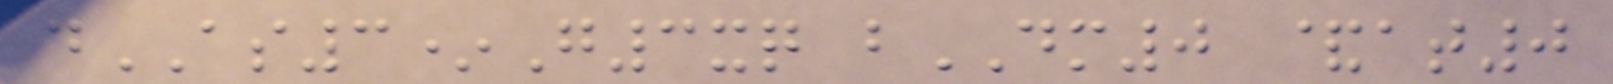dAS3*G3xq bDM0 &at0
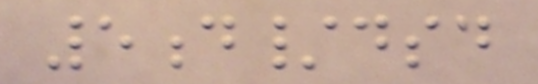5d/dsd
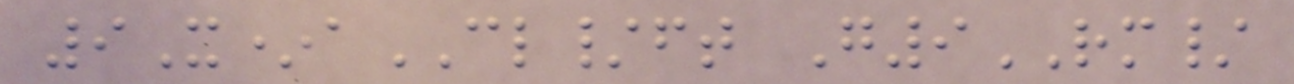9X*aCL/ft G9RM/
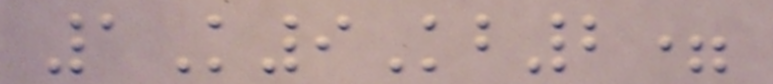1K9Kb2=
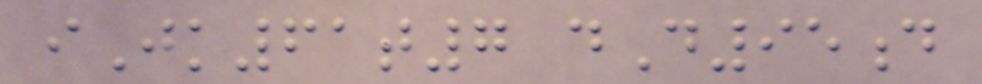iJk61t7 dD95d
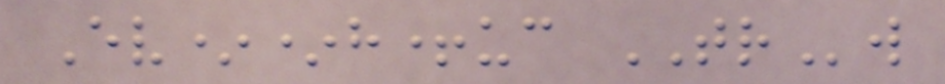Ev**h+uc TRw
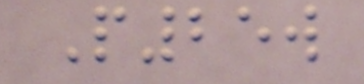P25w
